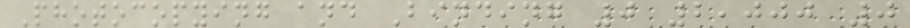Photocopying and Binding 0 2,000 0
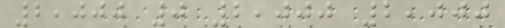2,000 0 2,000 2,000
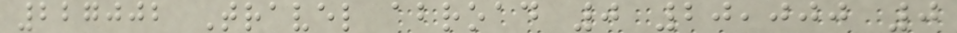227002 Travel abroad 0 20,000 0
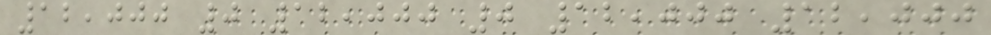12,000 0 12,000 0 12,000 12,000
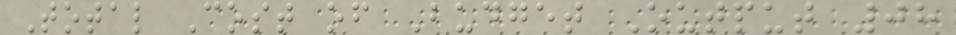Total Cost of Budget Output 08
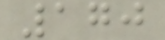170
